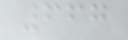667
